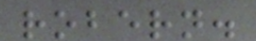robern.
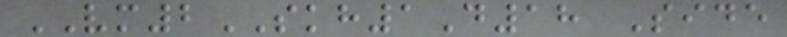VM2SKH1D18 Side
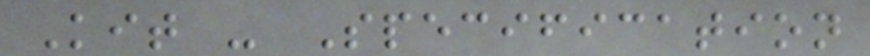Kit - Specification
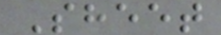Sheet
